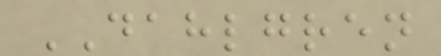DAHLGREN
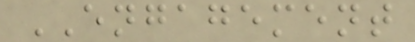ENGAGEMENT
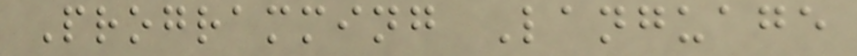Programming Language
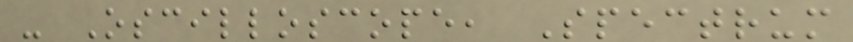- Oscilloscope, Spectrum
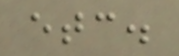etc.
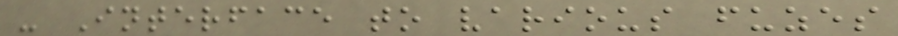- Interface to various fuzes
